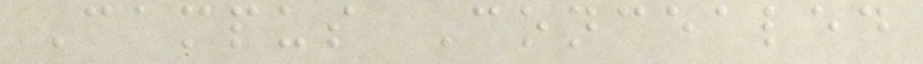Campus Concealed
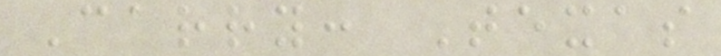Carry: Texas
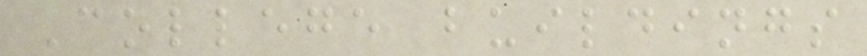College buildings
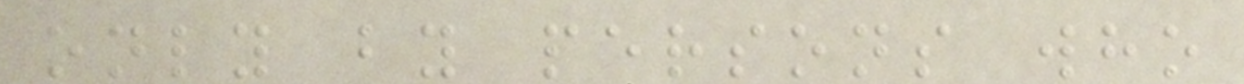only by persons who
